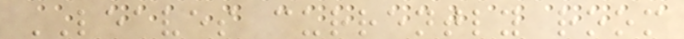LEAVES currently room
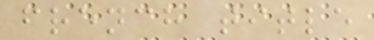french title
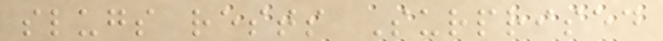slugs rests Surprised
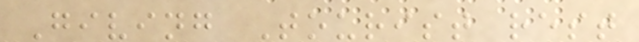Giving Tourist rest
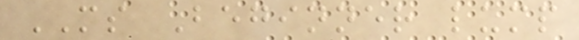MS Beginner lump
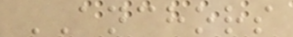ANCHORS
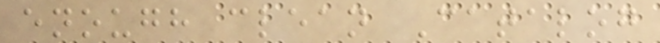enough clean Catalog
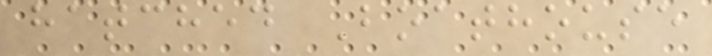hatched Boathouse
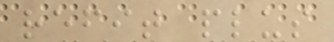refit plus
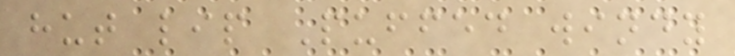hut lip Puffed windy
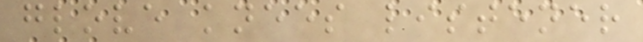glove knees listener
